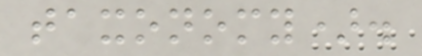taxonomy).
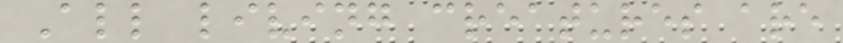All living creatures are
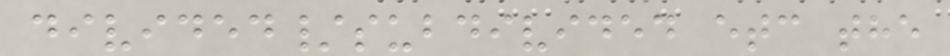divided/subdivided etc the
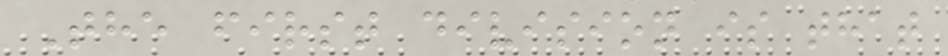The first division is that
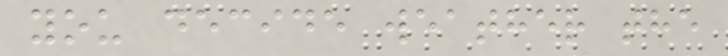you decide weather the
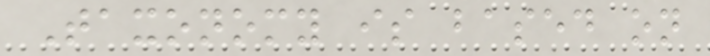Taxonomy is based on
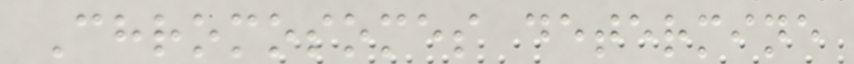Chromosomes determine
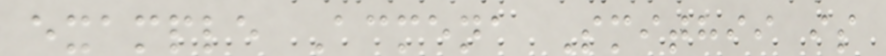example Acmena Smithii is
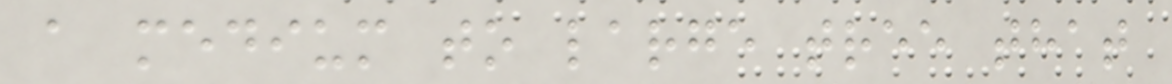a medium to large tree that
